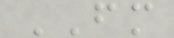FM
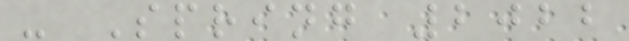- Spring 2022
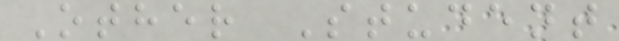Other Student
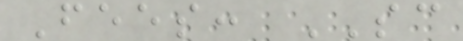Fees: SC
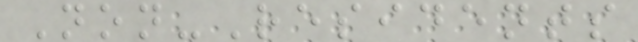Non-Residents
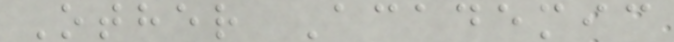Other Academic
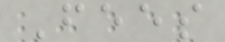Fees
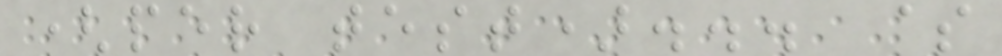(per test)... $
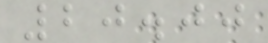20.00
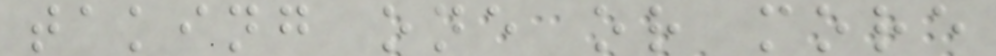taking one or more
